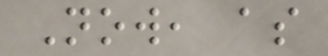Now, as
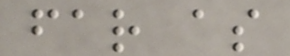far as
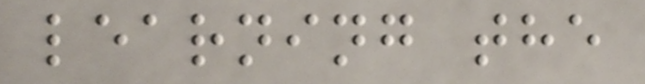learning the
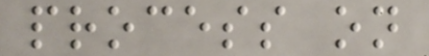process on
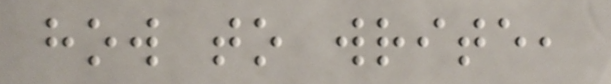how to write,
